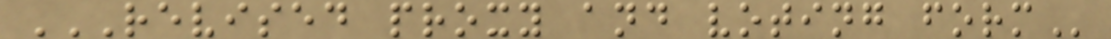REVISED PROXY AND VOTING FORM
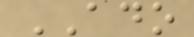ADO
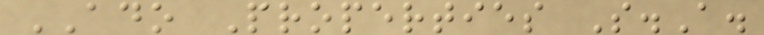ADO Properties S.A.
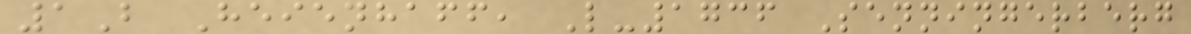1B Heienhaff, L-1736 Senningerberg
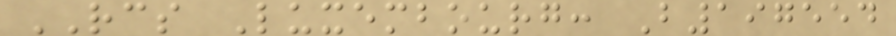RCS Luxembourg: B197554
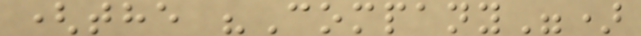(the "Company")
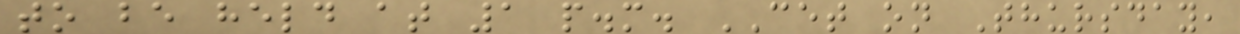to be held at 1 p.m. CET on Thursday,
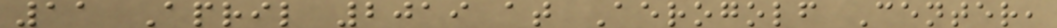11 April 2019 at Aerogolf Center,
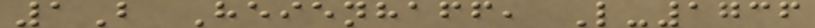1B Heienhaff, L-1736
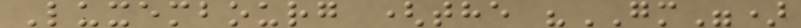Luxembourg (the "GM")
